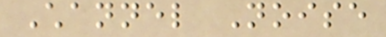Channel Noise
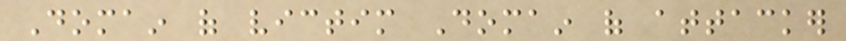Domain of victim Domain of attacker
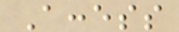Access
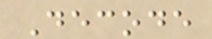Decode
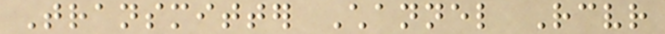Transmitter Channel Receiver
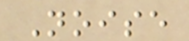Noise
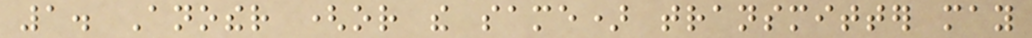1. Another (or the same) transmitter may
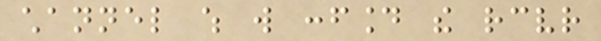channel which will confound the receiver
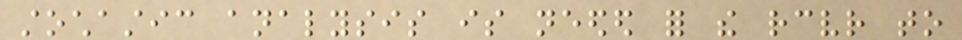stochastic analysis is needed for the receiver to
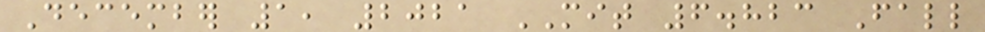December 1, 2021 MIT 6.823 Fall
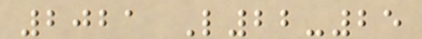2021 L22-25
